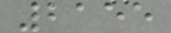2155
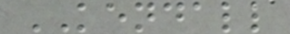KENDALL
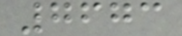7673
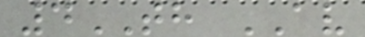4TH AV
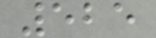525
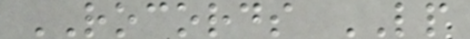ROCORDS LP
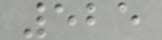525
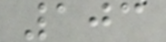103
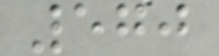570
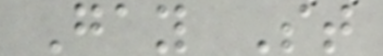Gay St
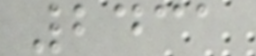2431
